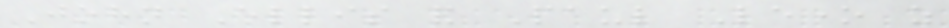John Ellis and Paul Leone as
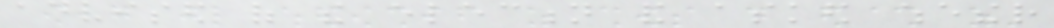advised of the election and asked whether
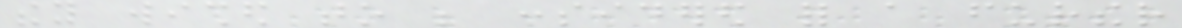they wished to be considered for a further
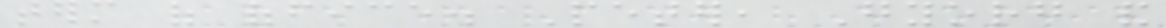term of office. Peter, Gyorg and
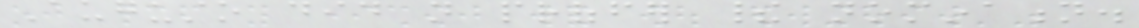Augusto did not proffer their nomination.
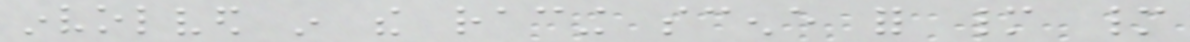involved in the racing scene for many many
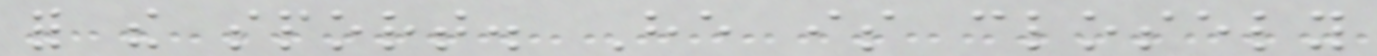for the sport. He is closely
